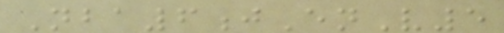Nba6jEnV5
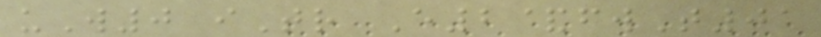uW0 iTr E2&fwT01
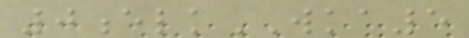0elkWKA5
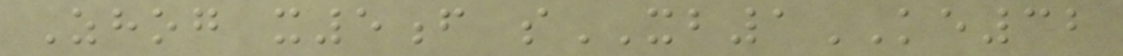Zhog x5f sXB1KE32
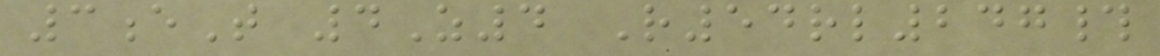3eT 4Z4 R54rl247#
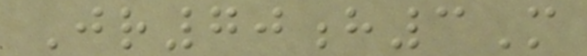Jr70h3M
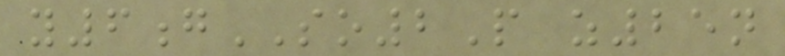y6gSO2P z25n
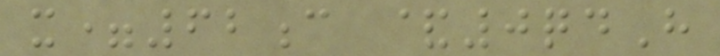x=62c &0qdH
